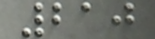210
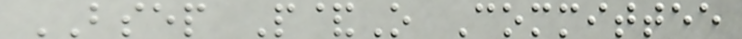BSEP P&O Committee
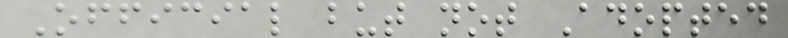Official but not Adopted
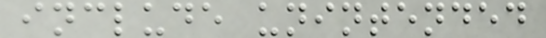include unintended
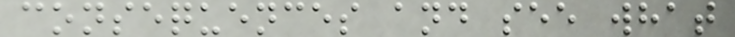consequences and see what
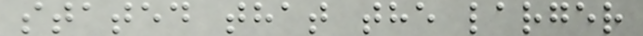stated that the larger
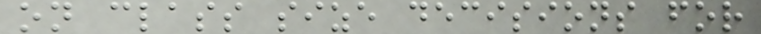on class size decisions for
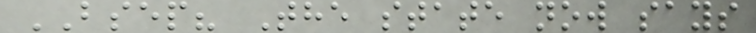BSEP? The state now says
